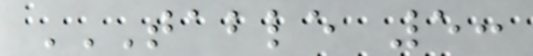TABLE 5:
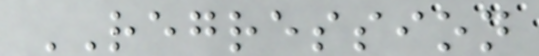REGRESSION
